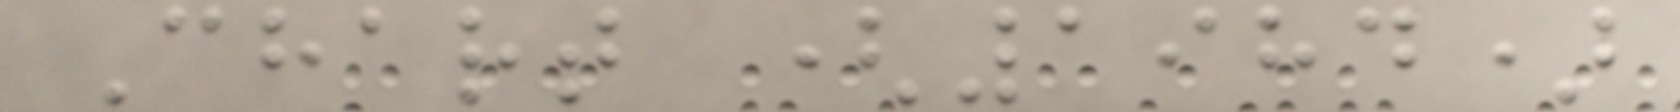Chart (1984)
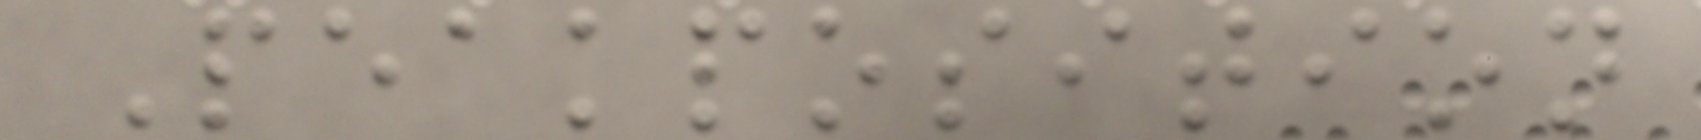Peakposition
